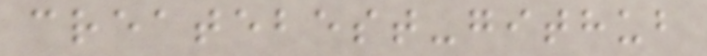createbest-github
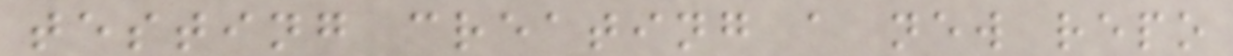testing creating a new repo
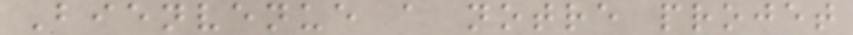Bienvenue a notre projet
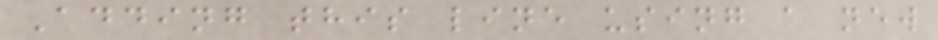Adding this line using a new
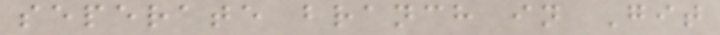seperate branch in Git
